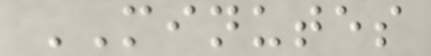MINUTES
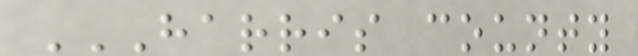HARRIS COUNTY
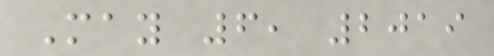May 6, 2019
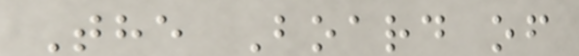The Board of
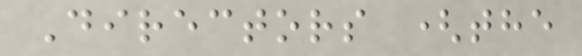Directors (the
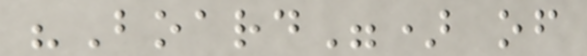"Board") of
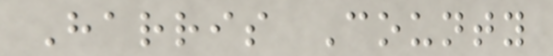Harris County
